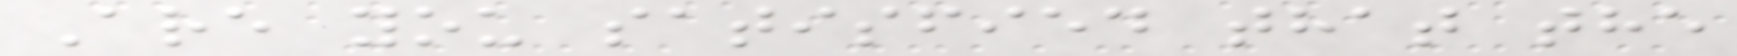Are you satisfied that the
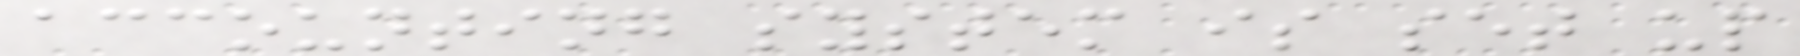accounting system is set up
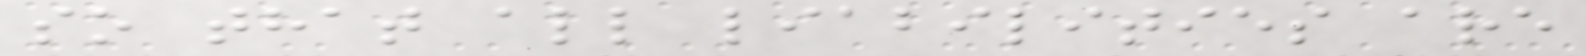so that all liabilities are
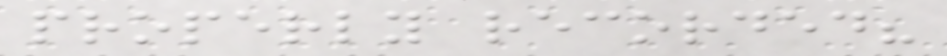properly recorded?
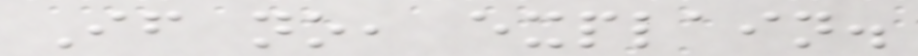If no, explain.
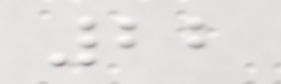22
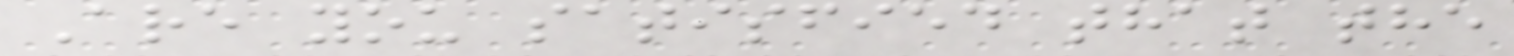Are you satisfied that the
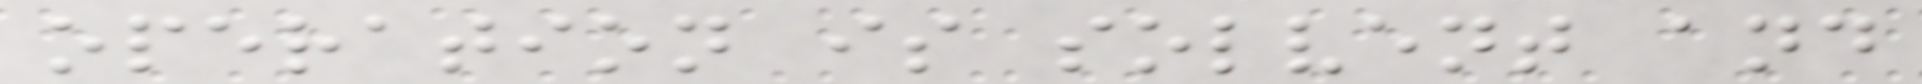operation is solvent and
